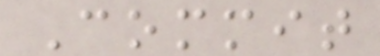Commit
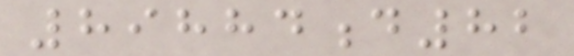89884d82
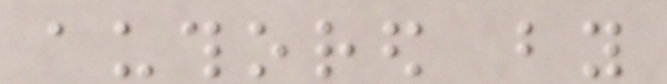authored by
